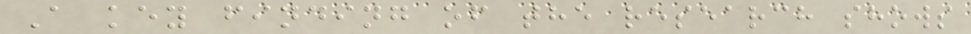A key finding of the research shows
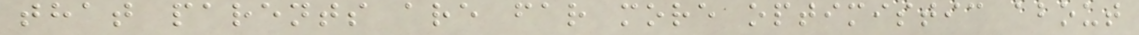that parents are far more optimistic about
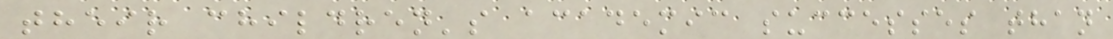their children's academic successes than
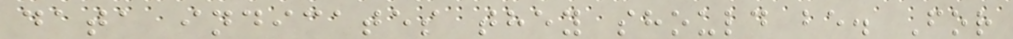data indicates they should be. For
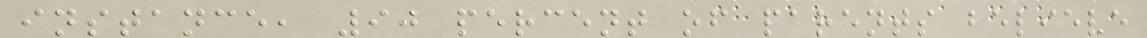instance, 90 percent of parents believe
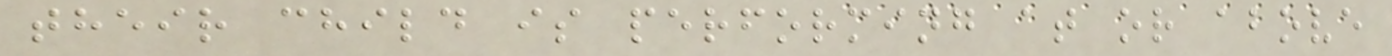their child is performing at or above
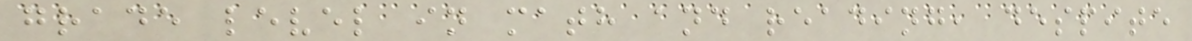grade level in math and reading, despite
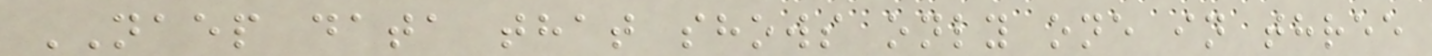NAEP data that shows only one in three
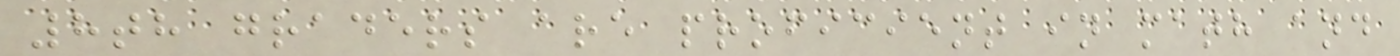8th graders are proficient in math and
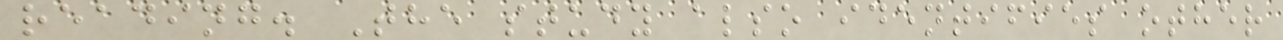reading. The study also identifies other
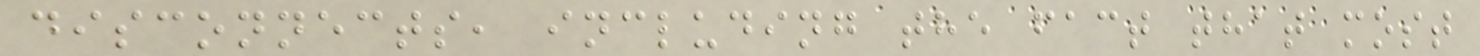disconnects, including the fact that most
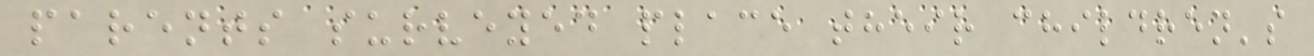parents surveyed place their children's
